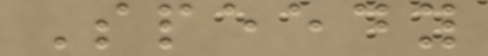Speedy
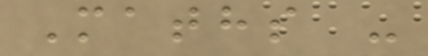Maths -
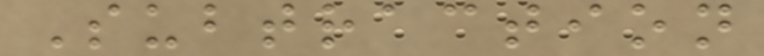Subtraction
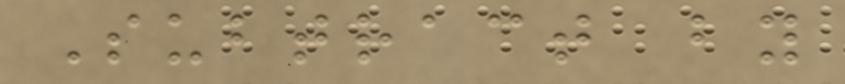Subtract by
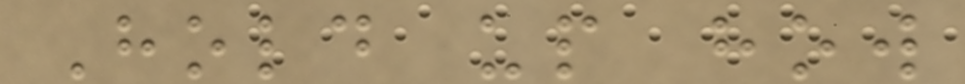Hold up how
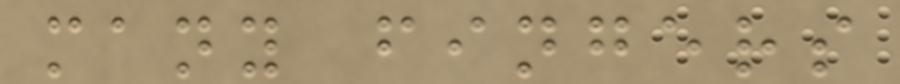many fingers
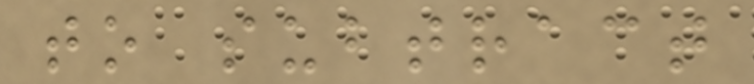to subtract
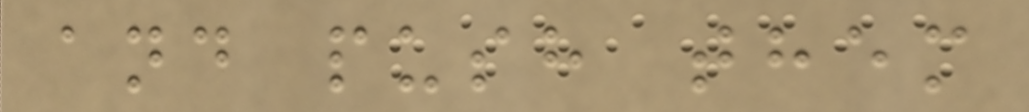and push them
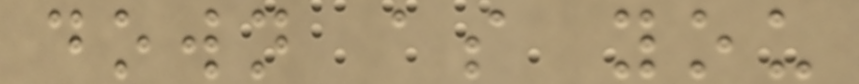down as you
